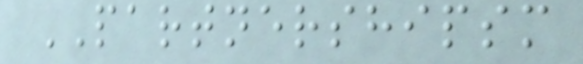PARTNERSHIPSM
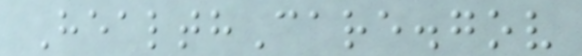HealthCare.gov
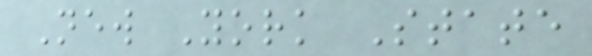New York State
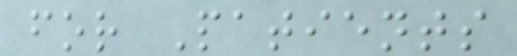for Patients
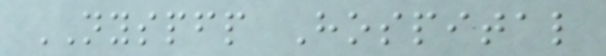NYSPFP Hospital
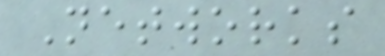Networks
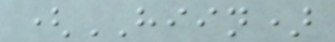(HIIN)
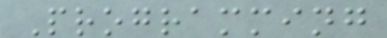Programming
